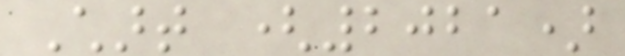Chart (2021)
